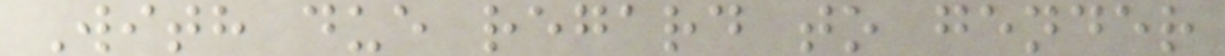With due regard to gender
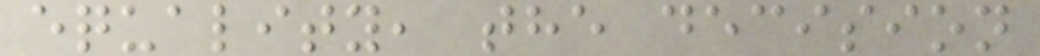equality, the decision
